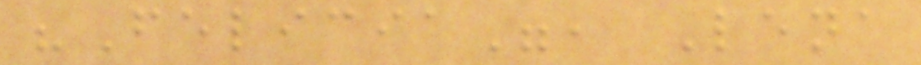"Felicia", Lena
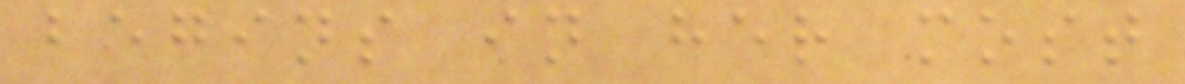begins in her most
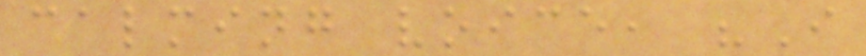calming voice, "I
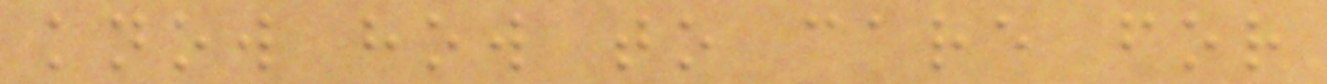know how to care for
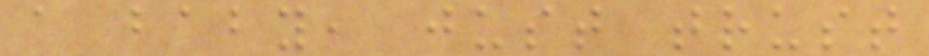a baby, just trust
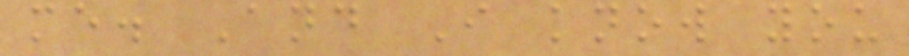me. And I know you
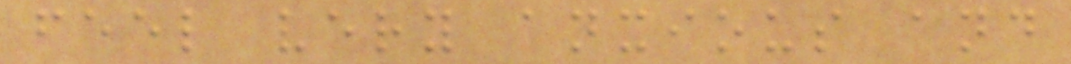feel very anxious and
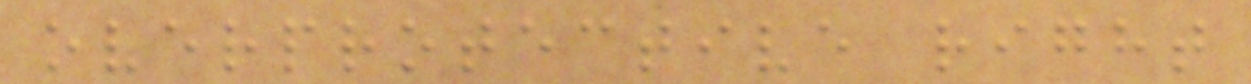overprotective right
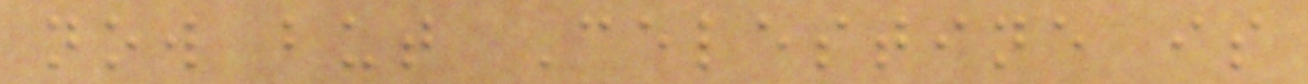now but Celestine is
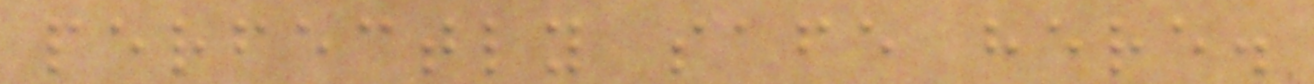perfectly safe here.
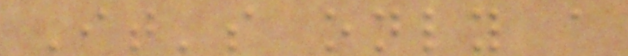It's only a
